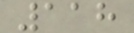118
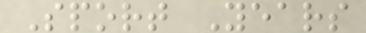Sport Years
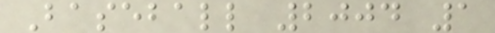Baseball 2004 1
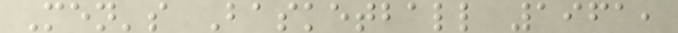Men's Basketball 1961,
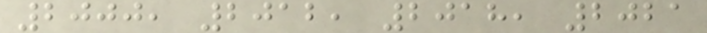2000, 2012, 2018, 2021
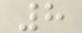8
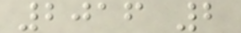2016 2
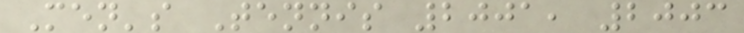Men's Tennis 2001, 2003
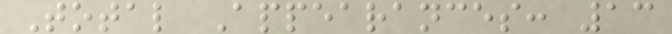Total Appearances: 13
